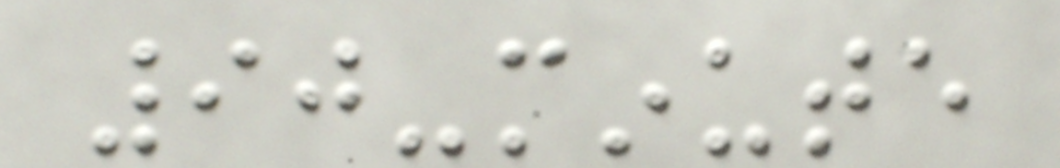90-minute
